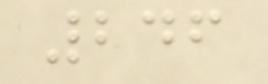246
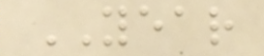YEAR
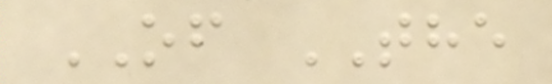OF THE
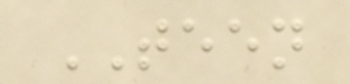TEEN
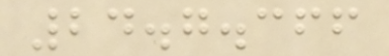24.7.366
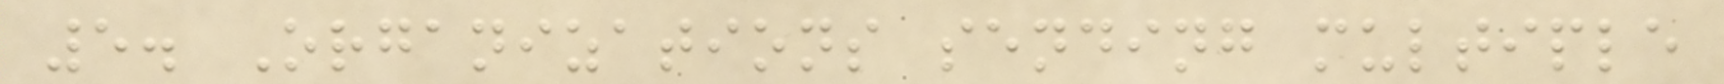5. Organizations sending multiple
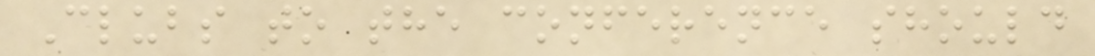Clubs to the conference should
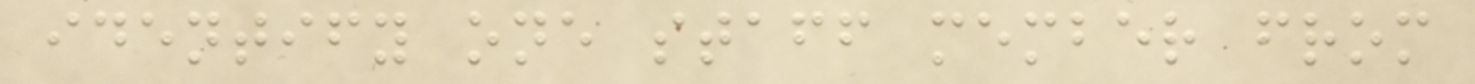identify one staff member from
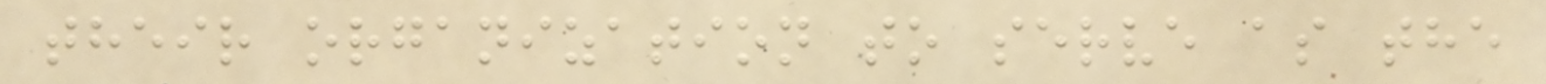their organization to serve as the
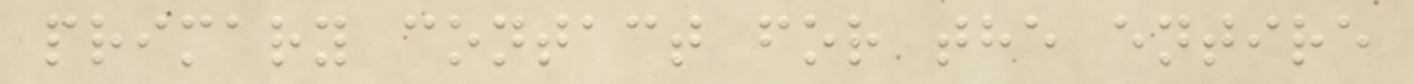primary contact for the entire
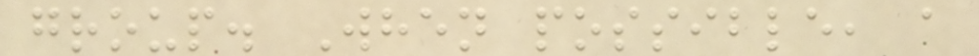group. When possible, a
